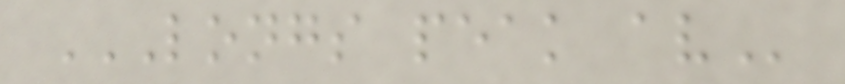LONGS PEAK AV
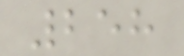258
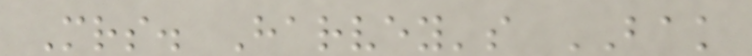Mrs. Harvey's BAK
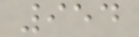954
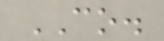CO.
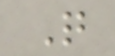Q
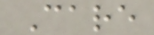Care
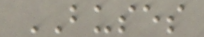BUSES
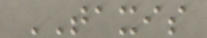TAXIS
